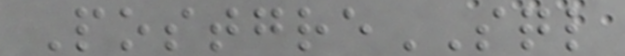PostgreSQL
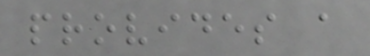provides a
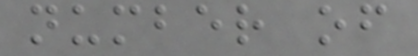number of
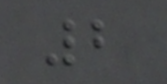2
